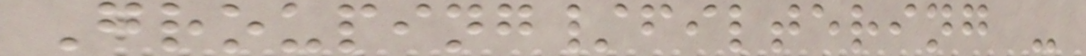Grouping/filtering -
